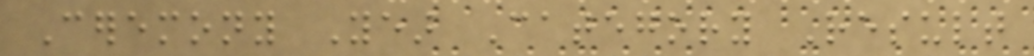Ceremony Year Category Result
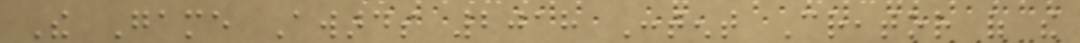The Game Awards 2018 Content Creator of the
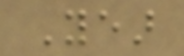Year
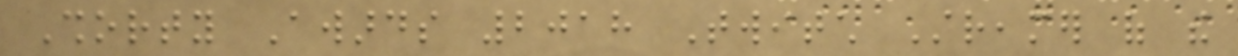Shorty Awards 2018 Twitch Streamer of the
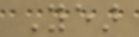Year
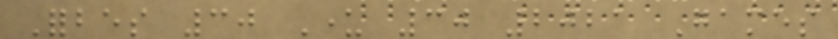Forbes 30 Under 30 2021 Games
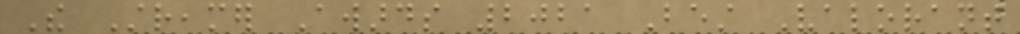The Streamer Awards 2021 Best Valorant
